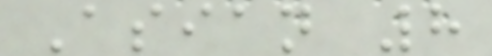Asian 8
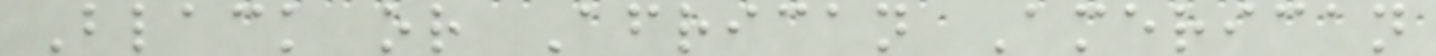Black or African American
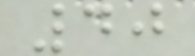40
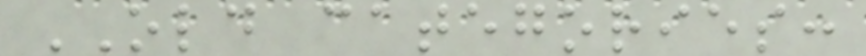OLD categories:
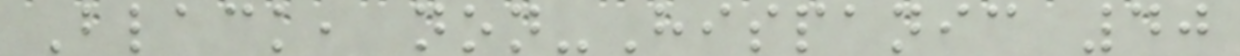Black, non-Hispanic 40
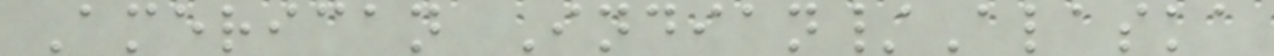American Indian/Alaska
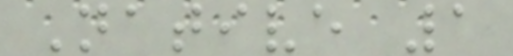Native 1
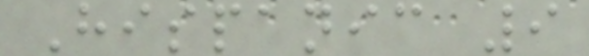Hispanic 9
